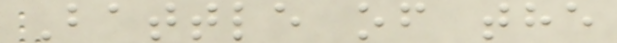Battle of the
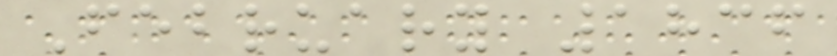February 1836
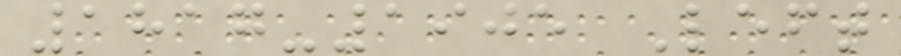1817-1905 Left
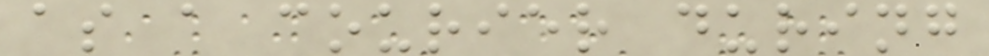as a courier during
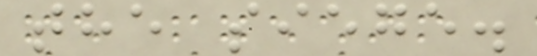the siege.
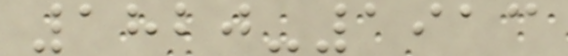1820-1913
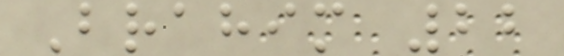Brahim 22
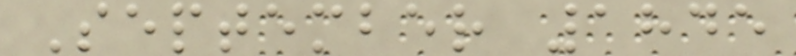September 1845
